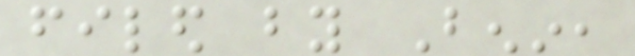filed by Benin,
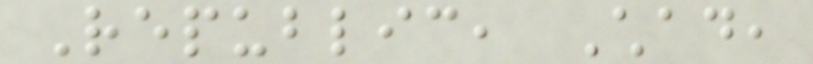Republic, Chad,
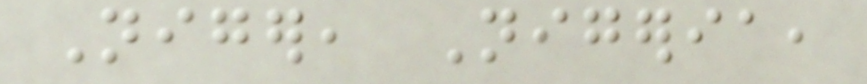Niger, Nigeria,
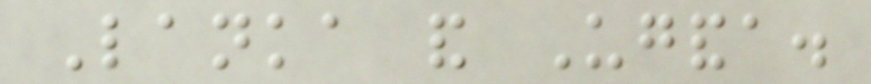Lanka and Uganda.
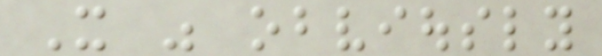It was obviously
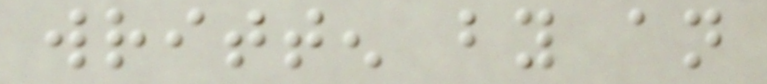written by an
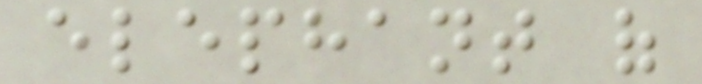elephant of
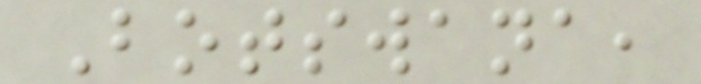Botswana,
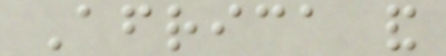Africa and
